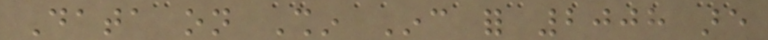Data on Shin Inc for 2008 are
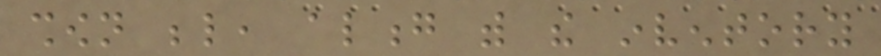shown below, along with the inventory
